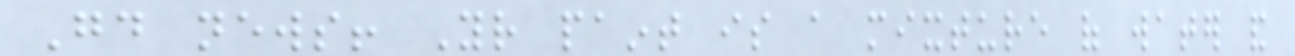Good news! Your paint is a mixture of water and
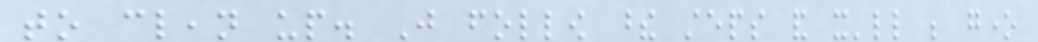to clean up. Just follow these steps and it'll be gone
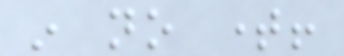in no time!
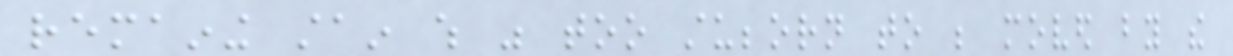remaining stain which was too stubborn to be moved by the
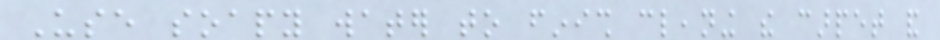Use soapy water to finish cleaning the carpet and
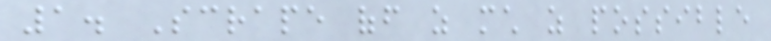1. Scrape off as much as possible
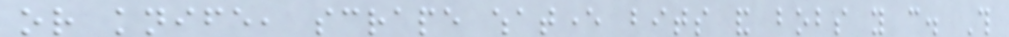or knife, scrape whatever bits and bobs you can. This
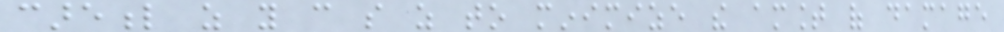careful as you can so as to minimize the amount of damage
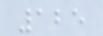125
